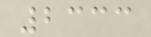2333
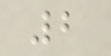2
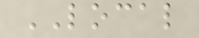LOCAL
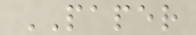PAPER
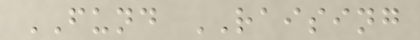FUND RAISING
